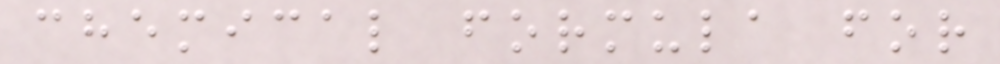chemical formula for
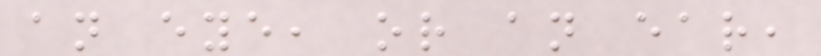an eye, or an ear,
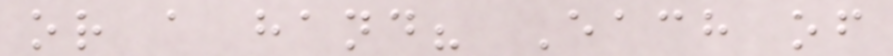or a hand? Each of
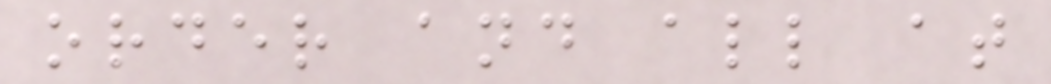order and all at
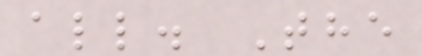all. The
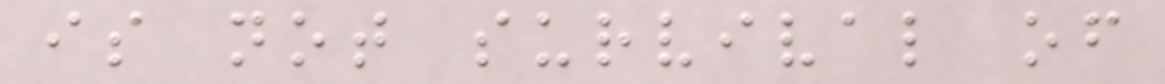is not survival of
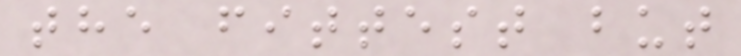the fittest but
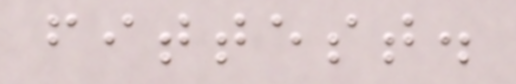fittest.
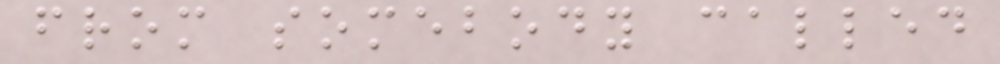from somebody called
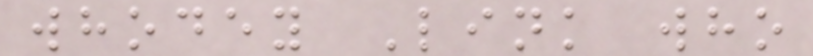whodey Link who
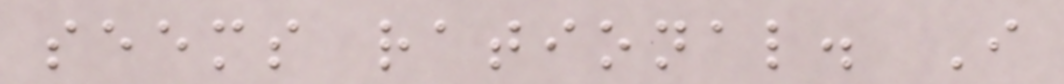seems rational. I
